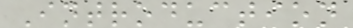Introduction
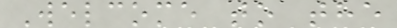Welcome to the
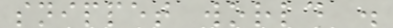snippet world .
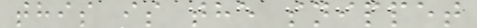this is the snippet
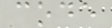code
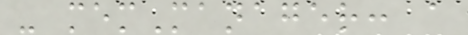- memManager: a
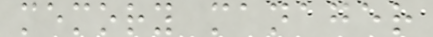memory manager
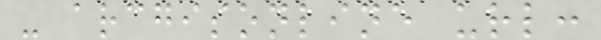- arcgisonline url:
